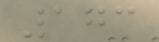173
